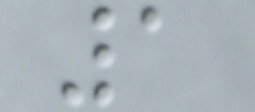1
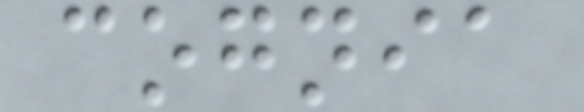cognia
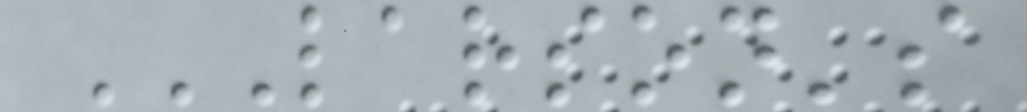LARSON'S
